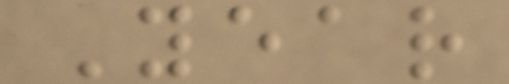Year
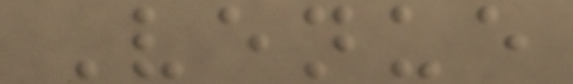Venue
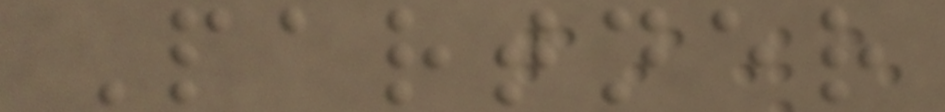Partner
